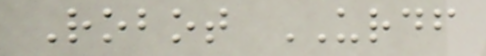Robot URDF
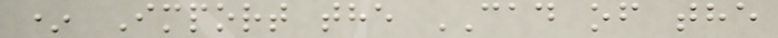* Import the CAD of the
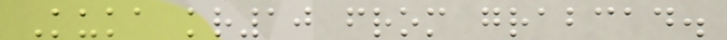Kuka kr10 from grabcad.
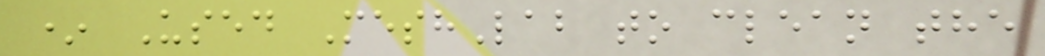* Used MeshLab to clean the
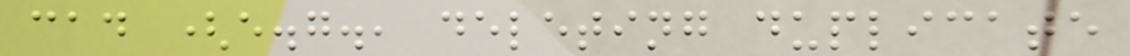cad (e.g., deleting duplicate
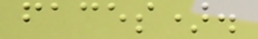faces).
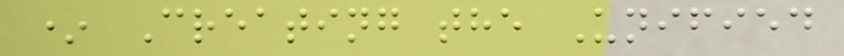* Creating the Unified
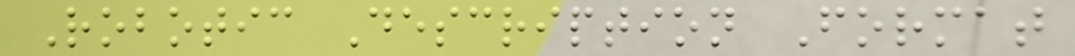Robotic Description Format
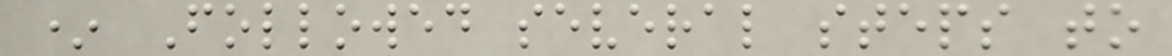* Followed several steps to
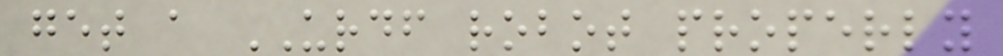get a URDF robot properly
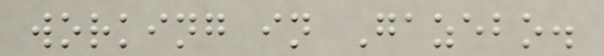working in Gazebo.
